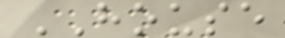HOUSE
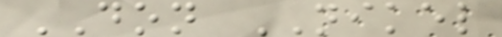DON NIKEL
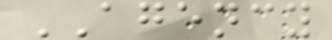AGENCY
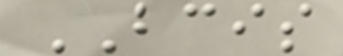BCIS
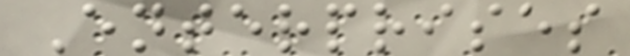Enterprises
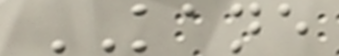KANE
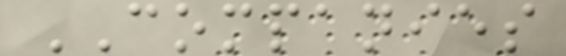COMPANIES
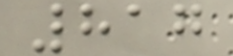817
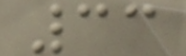33
